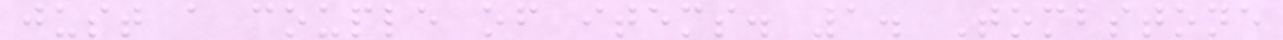just a couple of items. 1. Tombstone
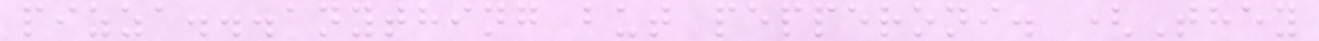pizza...anything but pepperoni. (They
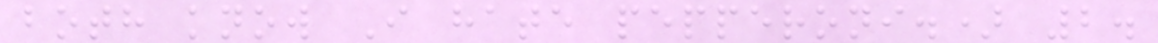both know I hate pepperoni.) 2.
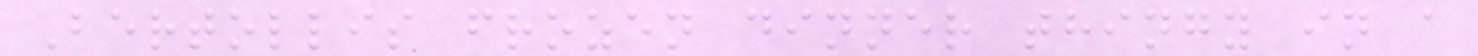Bertollis frozen dinner thingy in a
